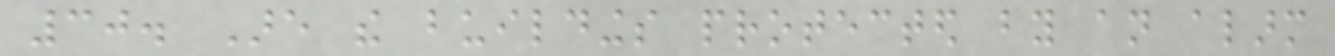30. Are the buildings protected by an alarm
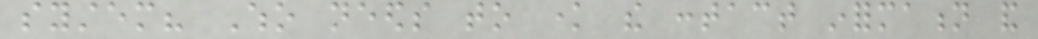system? Who needs to know the contact information and
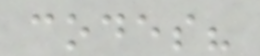codes?
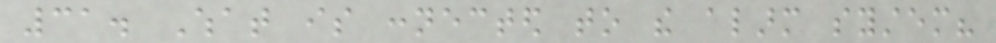31. What is connected to the alarm system?
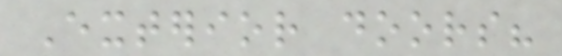Exterior doors?
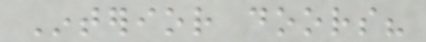Interior doors?
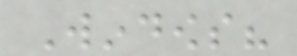Windows?
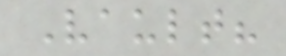Vault?
